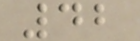42
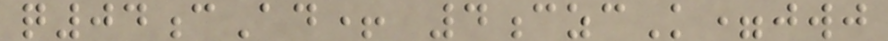q04cAd+ 4czcK=jwj
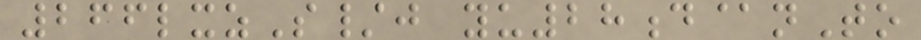266lxzS/j yu28d@nTo
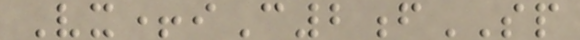Vx+iC2fSP
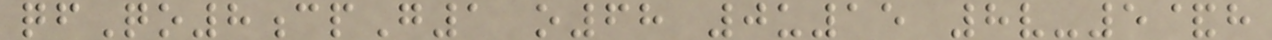qfQo8cpG1 o68 0u15 8v-5&h
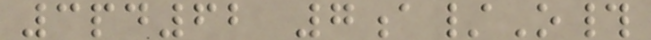3pd62 7a/O#
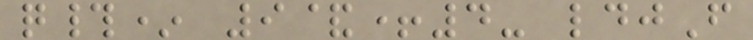q#* 9&+4- ldjF
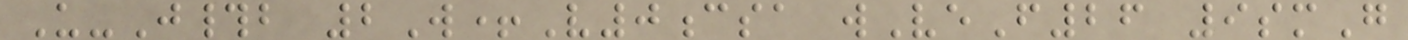U-J#b 2W+V0csa wVeF26 9smG
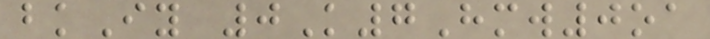bkIy 0K7Hmw0oa
